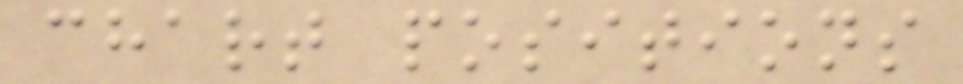chart positions
